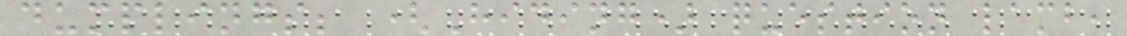dumplings; (Hiding) question lamb,
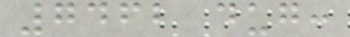7462 dug:
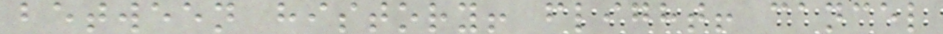between history! flight! cancel
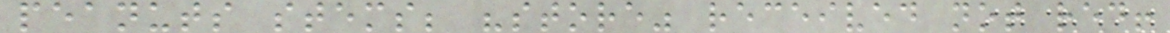peanuts stems; "store" received not red!
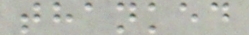thanked
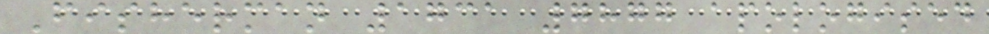Fisherman 1731 7877 apologised
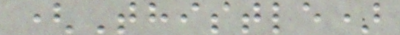(Thistle)
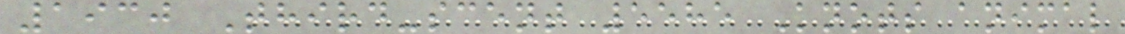1930 Third-scent 5585 Knots animal
